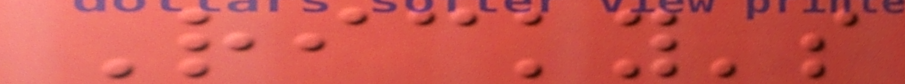Ricky's
